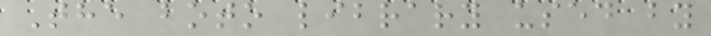The boto library used by
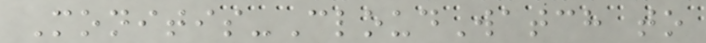Monitis-CloudWatch to
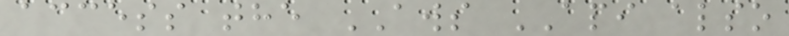access the AWS API also
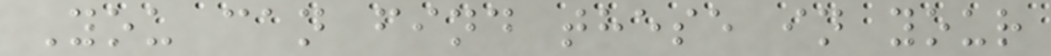You can find these in your
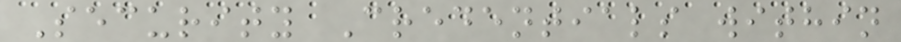Security Credentials within
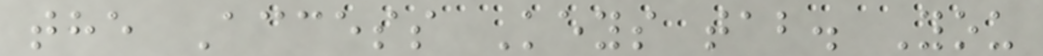the Access Keys tab. You
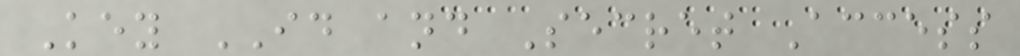Key ID and Secret Access
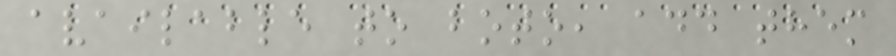available to boto, add them
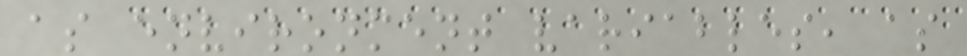as environment variables, as
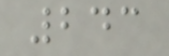243
